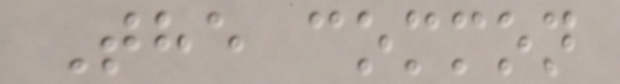The common
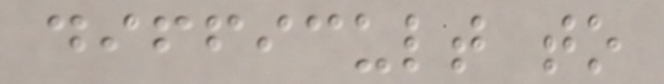difficult to
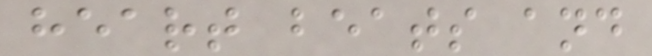heart beats and
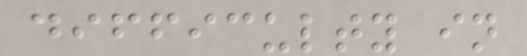difficulty in
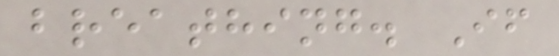breathing. If
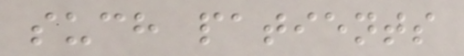such patients
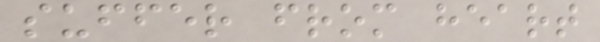suffer from heart
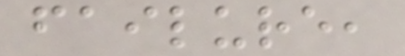failure,
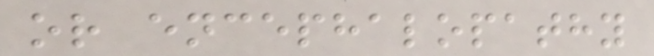or encephalopathy
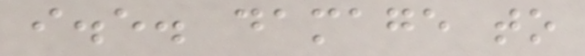i.e. damage to
